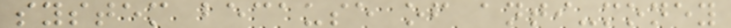system because of anti-money
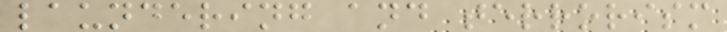laundering and terrorism
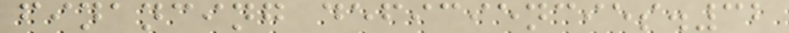financing deficiencies.32
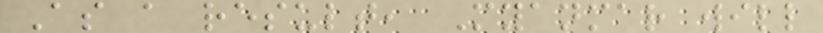As a result, Myanmar will
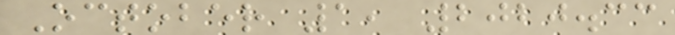October 1, 2020.33
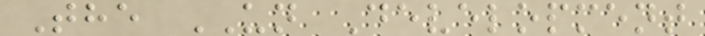The UN Development
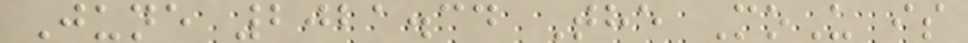June 2021.34 The MoU is
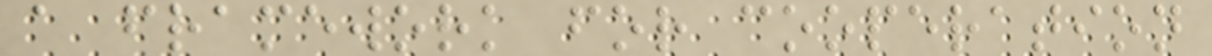a framework for cooperation
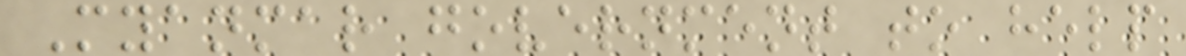Myanmar government to help
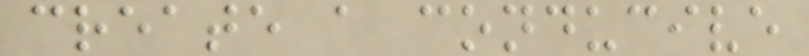create a conducive
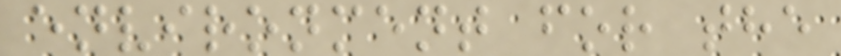environment for the
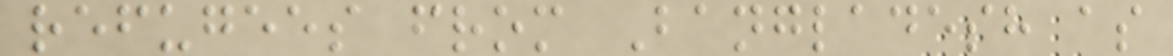refugees from Bangladesh as
